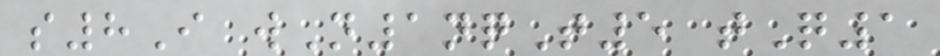s8I wN1nqT5 tQ1
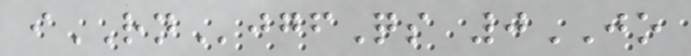iRNjgfQs 0JO
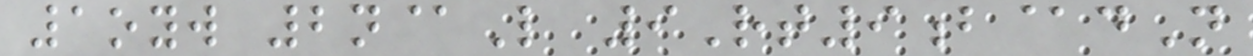1oyw 2n@L 9Rt9b@dN
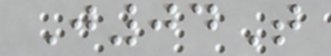J04T
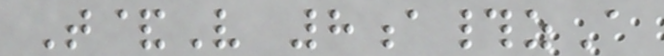T&V 8a#zA
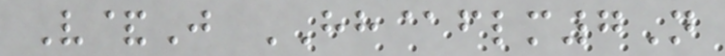V&J HH@flm7N
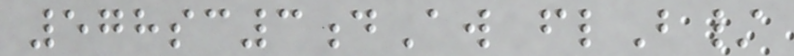578sc3dAw flB/
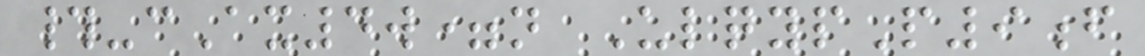#-cAx4w=n UlqypP9f
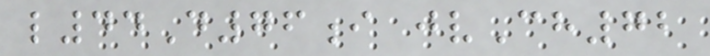l44D76i jvCh72
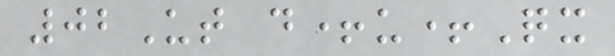02Ut d+u+Qx
